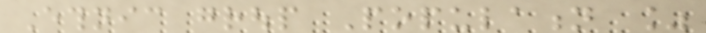Ethnic group Population %
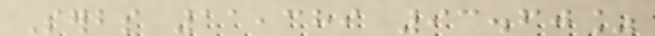Serbs 11,389 93.60%
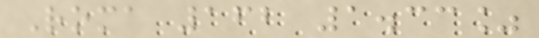Roma 162 1.33%
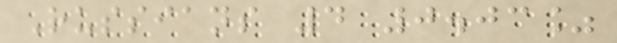Russians 4 0.03%
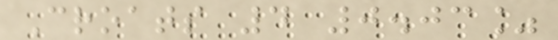Croats 4 0.03%
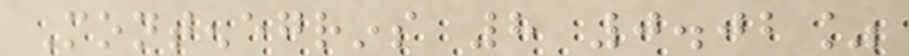Montenegrins 8 0.02%
